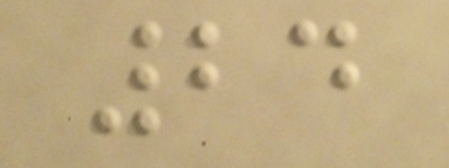24
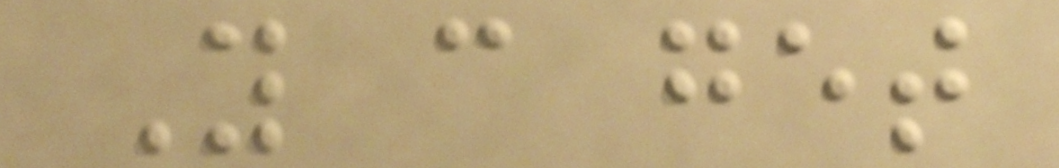You can get
